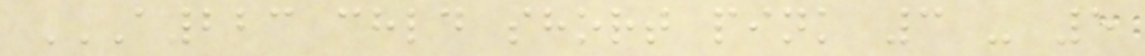A223 CHLD SHORT PINK 3 - 5
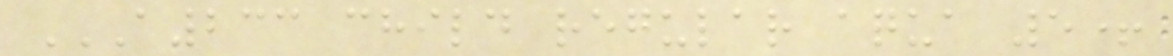A233 CHILD REGULAR AQUA 5+
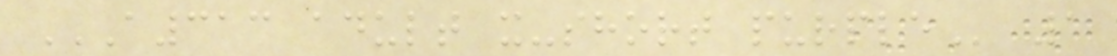A313 ADULT X-SHORT PURPLE 1
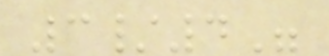3/4"
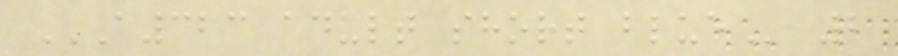A323 ADULT SHORT BLUE 2
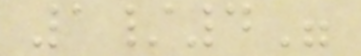1/4"
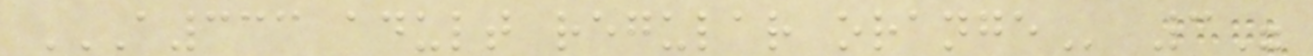A333 ADULT REGULAR ORANGE 3"
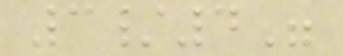3/4"
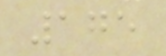175
